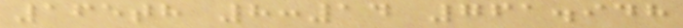165th 8:14 761.948
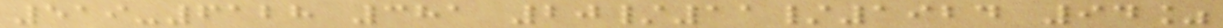519-6128 381 20/11/1924 94%
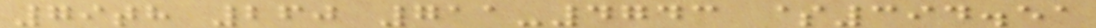79th 260 711-4743 $394.51
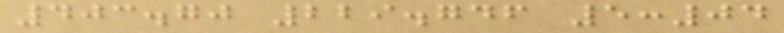403.70 229.746 5:04
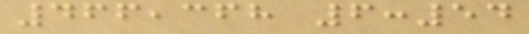466,368 6:54
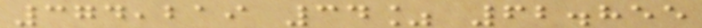374,219 34% 62.855
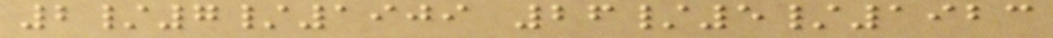2/7/1909 26/5/1923
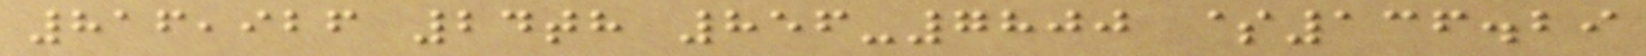816,926 24th 856-7800 $136.29
